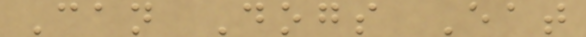Can Dogs Eat
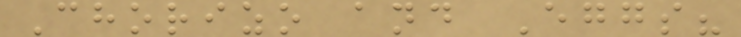Chorizo and Eggs?
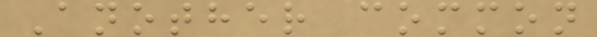Another common
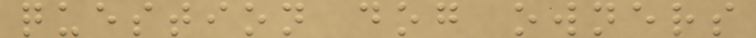question dog owners
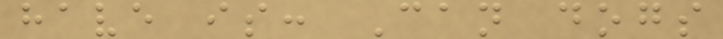have is: Can dogs
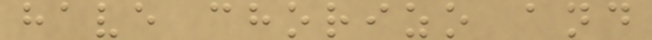have chorizo and
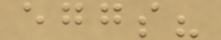eggs?
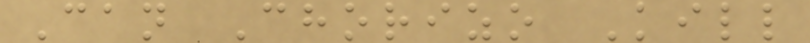Can Chorizo Kill
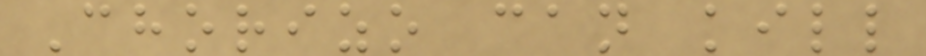Chorizo can kill
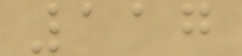117
